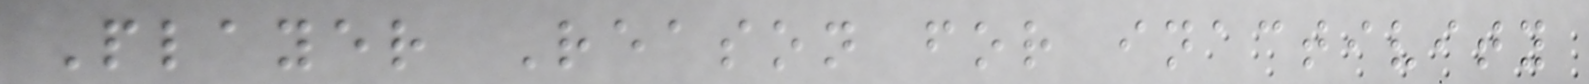Player Reason for inactivity
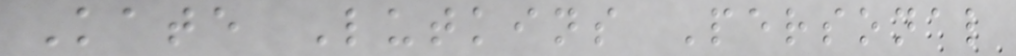Kate Lutkins Personal
